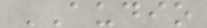AUDIO
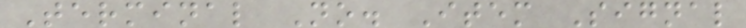Terminal No. Item Signal
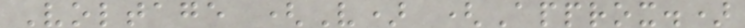Voltage (V) (Approx.)
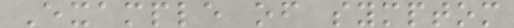Example of symptom
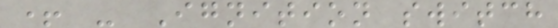+ - Ignition switch
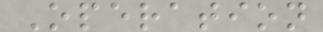Operation
